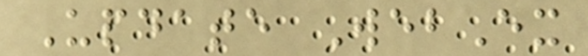Update WebEx
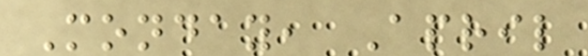Monday, April
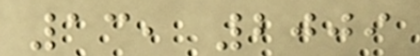13, 2009
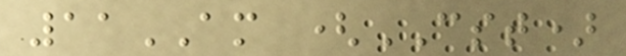11AM (CST)
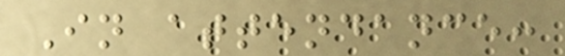In attendance:
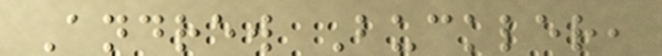Andrew Buckler,
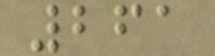261
